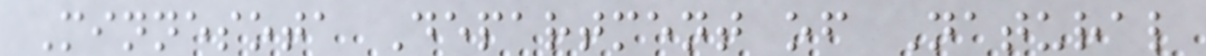Minnesota Department of Natural
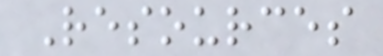Resources
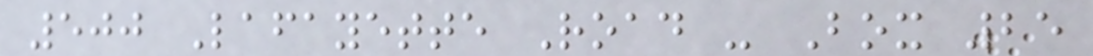500 Lafayette Road - Box 25
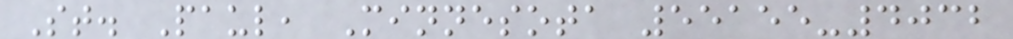St. Paul, Minnesota 55155-4032
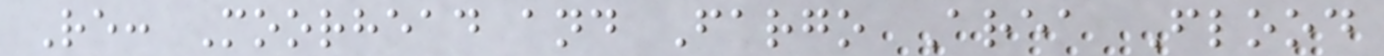Re: Moorhead and Fargo Area Flood
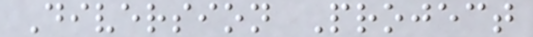Diversion Project
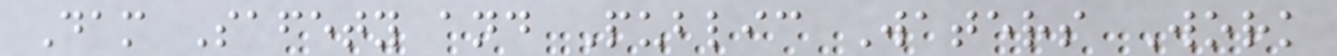Dam Safety and Public Waters Work
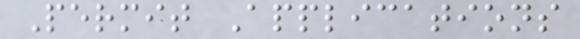Permit Applications
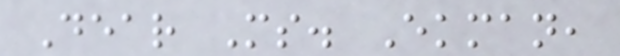Dear Ms. Ekman,
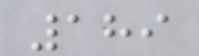189
